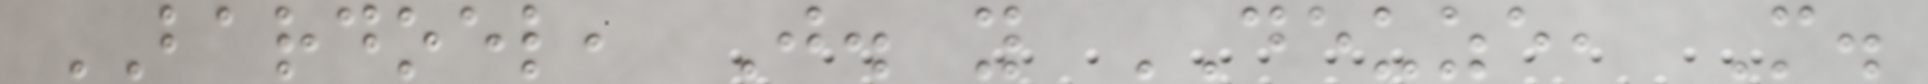BARDOEL, J. y DEUZE, M.
